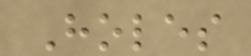Holes
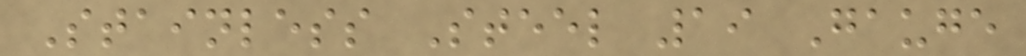Stainless Steel 19 Gauge
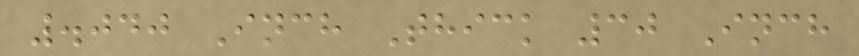.040 Inch Thick 30 Inch
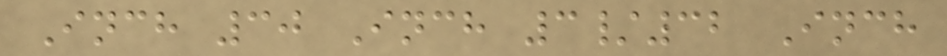Inch 30 Inch 3/32 Inch
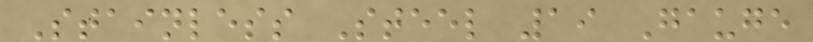Stainless Steel 19 Gauge
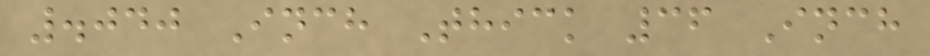.040 Inch Thick 36 Inch
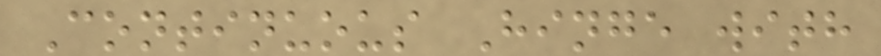Continuous Hinge with
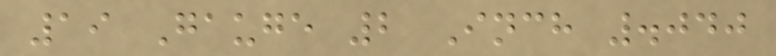19 Gauge 2 Inch .040
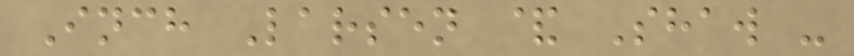Inch Larsen & Shaw -
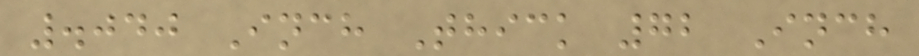.040 Inch Thick 72 Inch
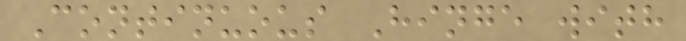Continuous Hinge with
